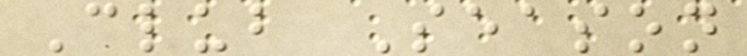Club Season
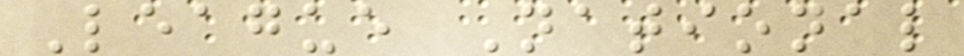League National
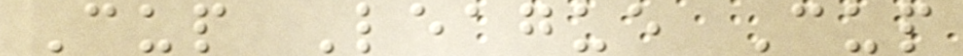Cup League Cup
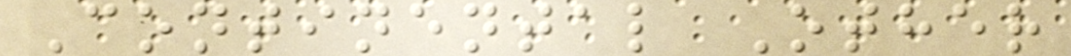Continental Other
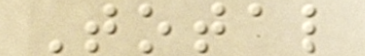Total
